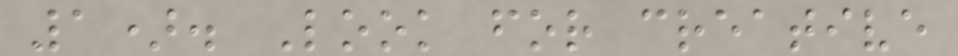1). Look for creative
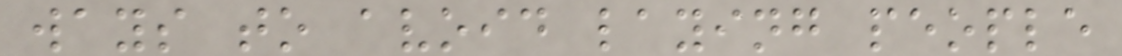ways to avoid laying people
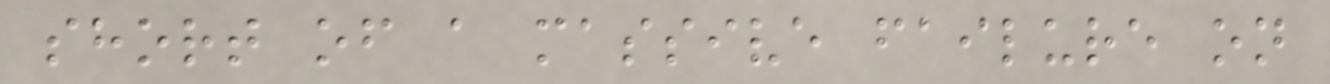short of a massive failure on
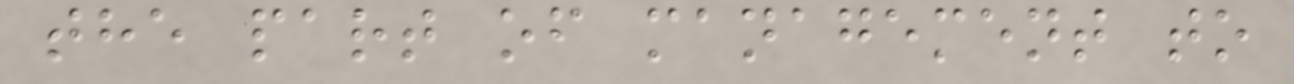the part of management to
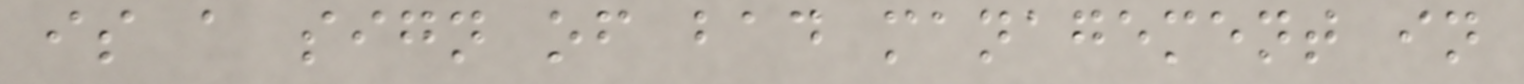is a sign of bad management in
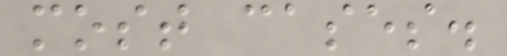most cases.
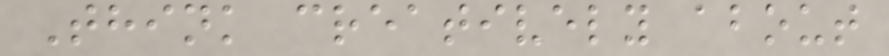Think creatively about
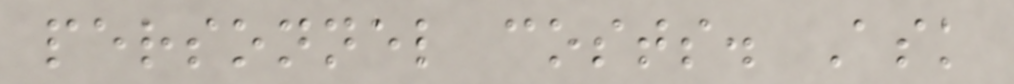personnel costs. Ask
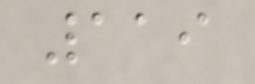119
